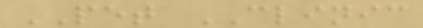PET CLINIC
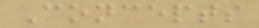Concepts
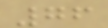76
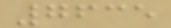7635
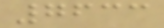7633
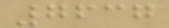7637
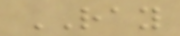RAY
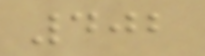402
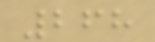268
